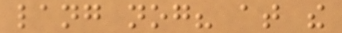lang nog? at the
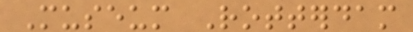Museum Rotterdam
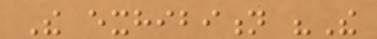The exhibition "The
